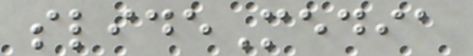slideMedia
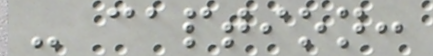- caption:
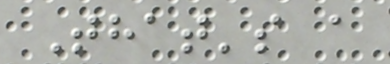That's a
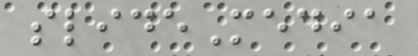slideMedia
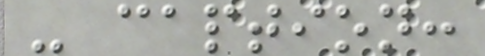- caption:
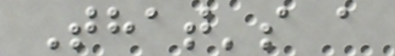That's a
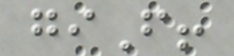giF!
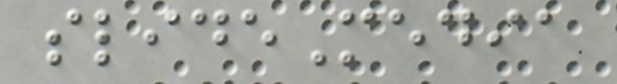slideMedia
